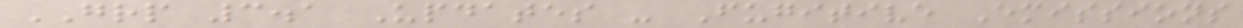GRP 3.1 Updates - Fugitive Emissions
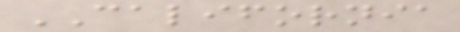CALIFORNIA
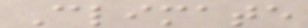Climate
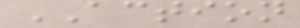ACTION
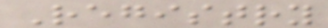Registry
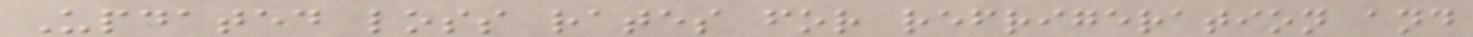Updated loss rates for refrigeration and
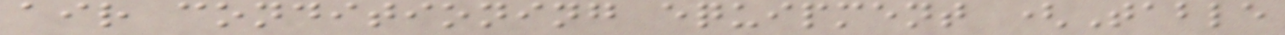air conditioning equipment (Table
